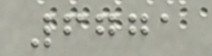6771
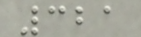321
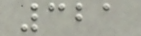321
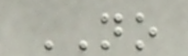NO
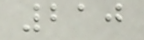210
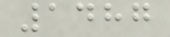1487
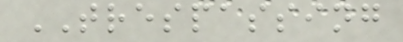TRESPASSING
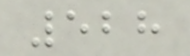528
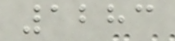1283
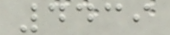4439
